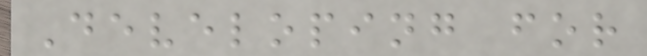Developing for
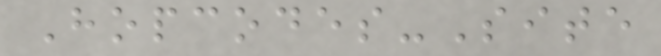Hopcodes-Site
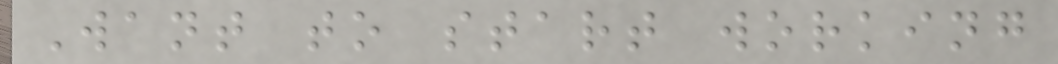Want to start working
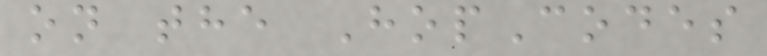on the HopCodes
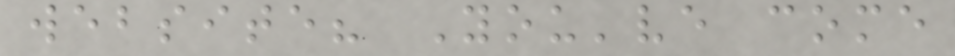website? You've come
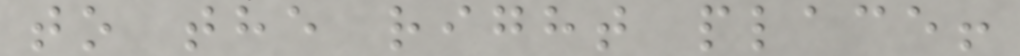to the right place!
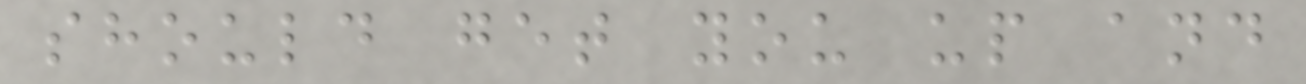should get you up and
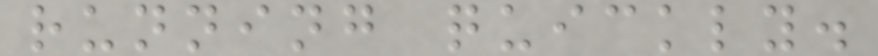running quickly.
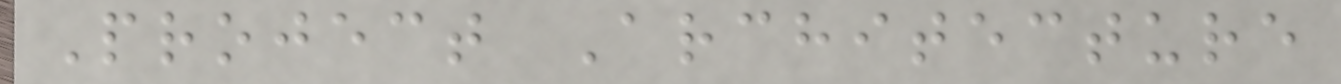Project Architecture
